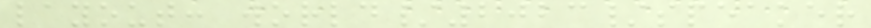layout: world/2023/speaker
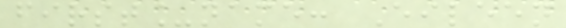first_name: Eileen
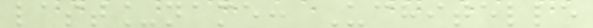last_name: Uchitelle
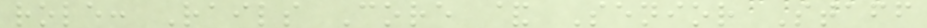role: Rails Core & Senior Staff
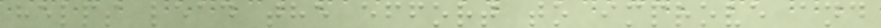helps lead the effort to improve and
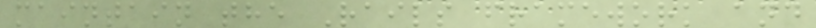maintain the Rails framework and
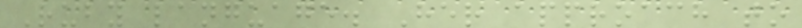Ruby language. Her approach to
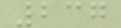237
